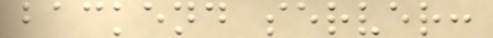backend server:
